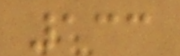133
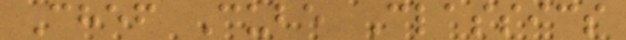Chef Cube Classics
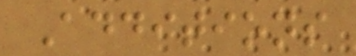Additions
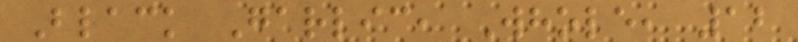Black Garlic, Whole, 12
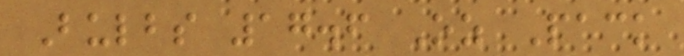Bulbs 17.6 Oz Pack
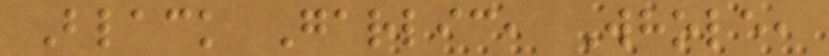Black Garlic, Whole,
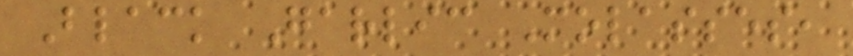Black Garlic Molasses,
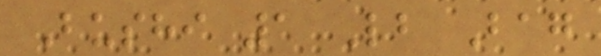Bushi 1 Lb Bag
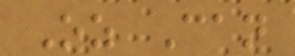Oz Can
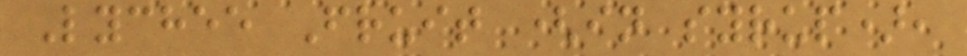Lychee Fruit (in syrup),
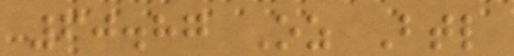60.87 Oz Btl
